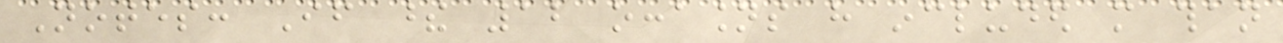Notes: If these 12 occasions have included more than
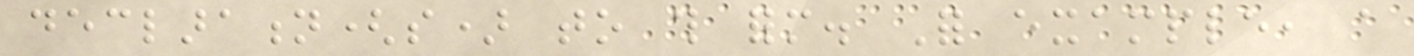declaration(s) to this form. For example, a
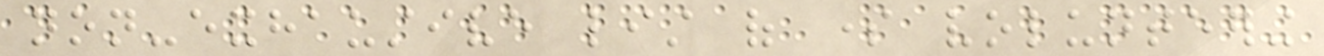non-exhaustive list of some volunteering
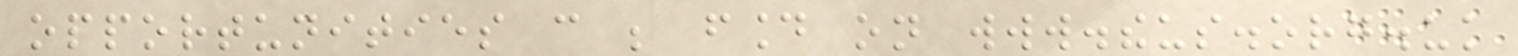opportunities can be found on www.theus.org.uk
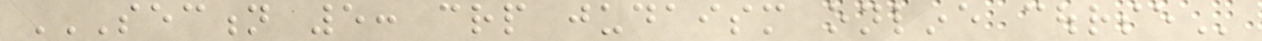SECTION 5: CRP JUDAISM ONLINE COURSE
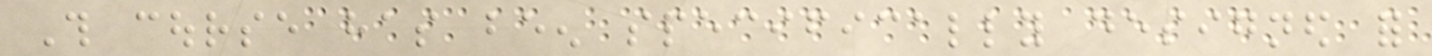This course has been specifically designed for
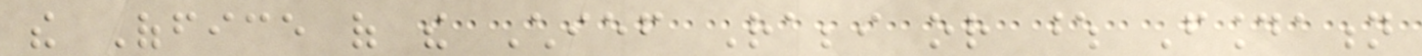the Office of the Chief Rabbi or whose Foundation
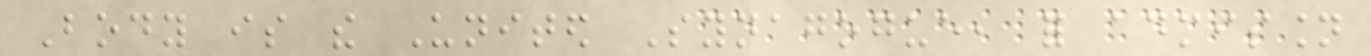Body is the United Synagogue, for admission
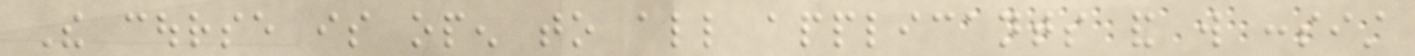The course is open to all applicants and will consist
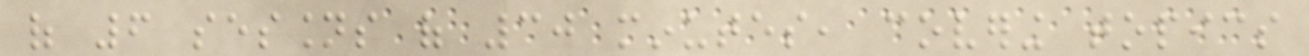of 6 sessions of 30 minutes, covering topics
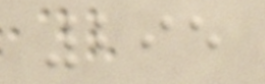295
